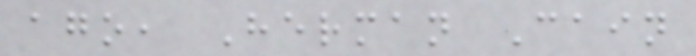ago, Herman Cain
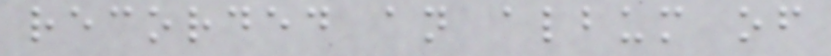recorded an album of
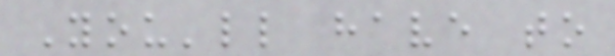You'll have to
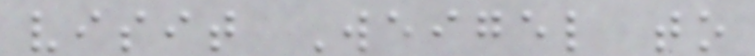visit Weigel to
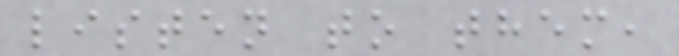listen to them,
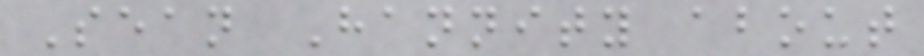Sean Hannity about
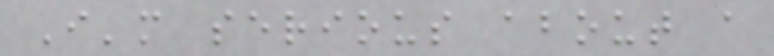I'm serious about a
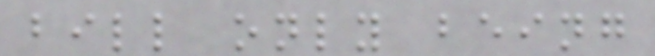bill only being
